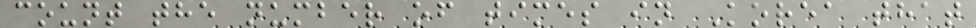count the number of times in Korea that
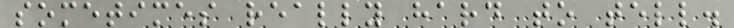sometimes really hard to tell.
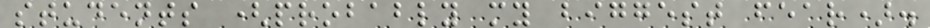students (probably my biggest fear).
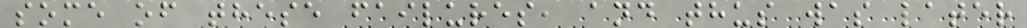some of these failures, and thus was later
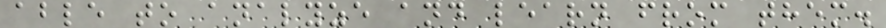able to analyze and learn from them.
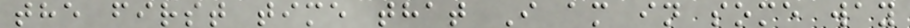the first time that I am in some way
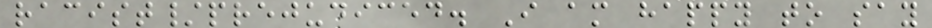racist/prejudiced. I am happy to say
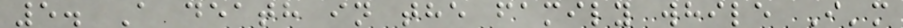5. A death in the family while I'm
